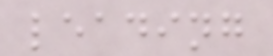leading
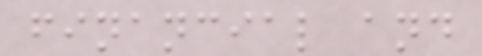financial and
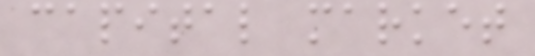capital market
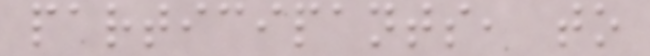participants, to
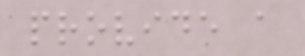provide a
